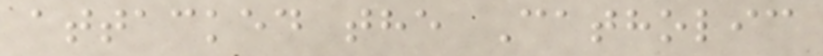attacked the Catholic
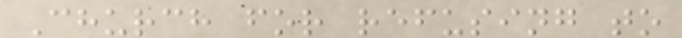Church for refusing to
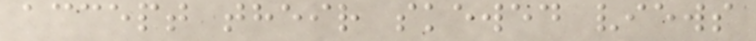accept their skewed views
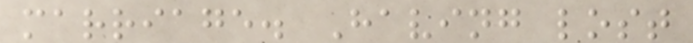marriage. Having lost
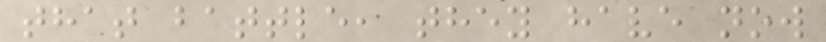that battle, they have now
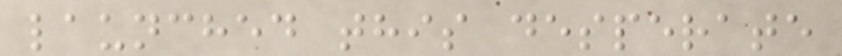launched this desperate
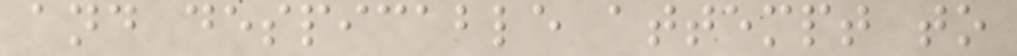and despicable attempt to
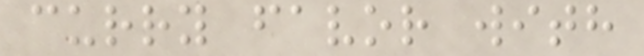curry favor with
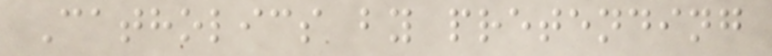Catholics by pretending
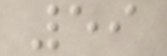59
